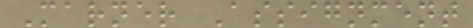Marner Assignment
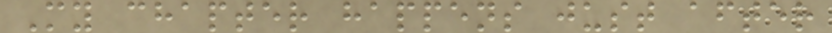My chapter happens just after
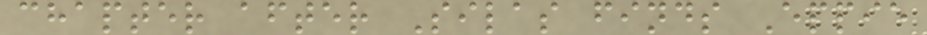chapter after Silas finds Eppie
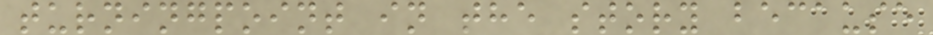turningpoint in the story because
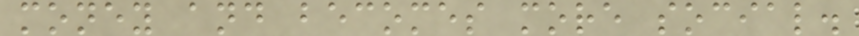money and becomes more social.
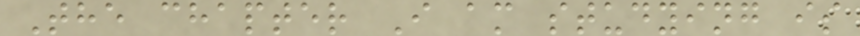The chapter I am studying is
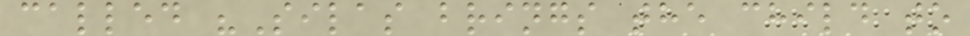called "Silas brings the child to
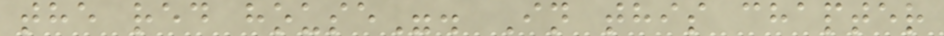the red house". In this chapter
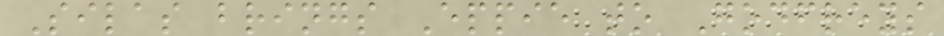Silas brings Eppie to Godfreys
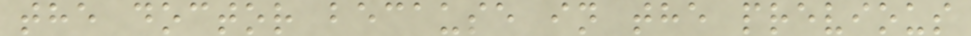the doctor because in the previous
